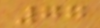77
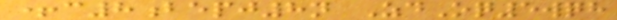+c8bepj8n ZdOq5wqh
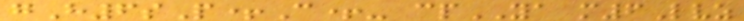gH6sP+C+- cpYA m6Lvz
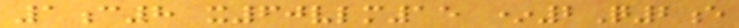1c8 x60vlm15 *2Q2e
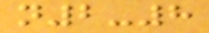n2-8
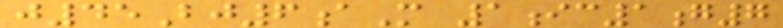j45Bj6aM 1ic1g7
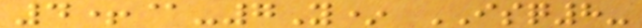4+@-7Y* ISQ8-
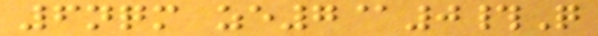6nqm ze7@0#Q
